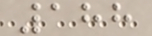188
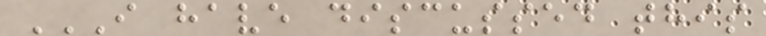I HAVE DISCUSSED THIS
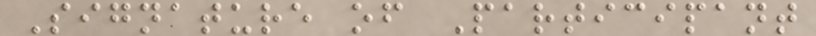Signature of Participant
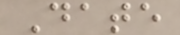Date
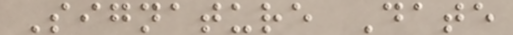Signature Date
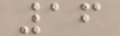16
